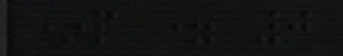*p = 0
